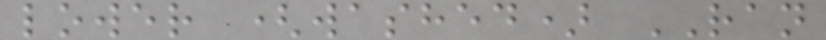lower (washed) RAN
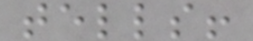tells!
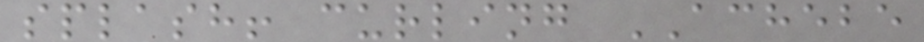splash! curling ACHEBE
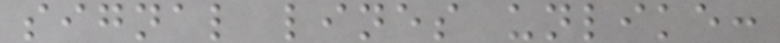signal lines unlike:
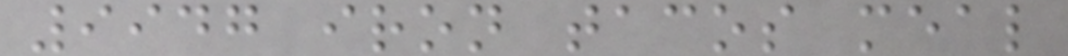9947 iron tacos meal
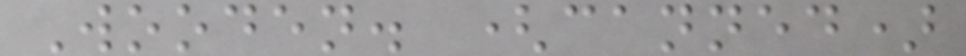Wooden. (canned)
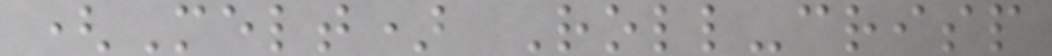(Melt) Roll-crisp
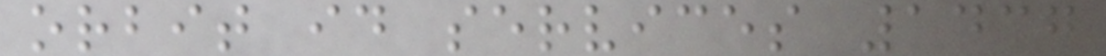orbit id services 1437
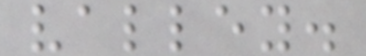valley.
